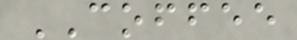COFFEE
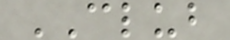CLUB
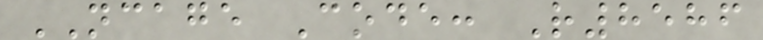NCAGE Code: R8586
